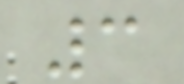3
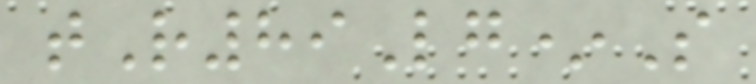tR89Lg*S
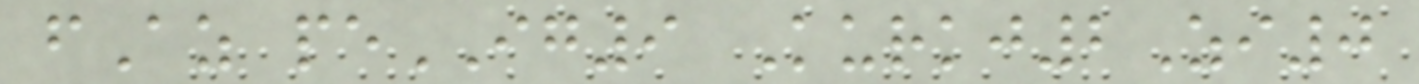fAz peIG9 Kurkj2Zi0
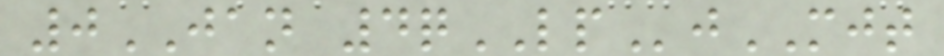0JAN 4qLPjMJT
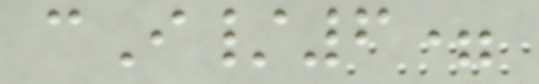cI/6=
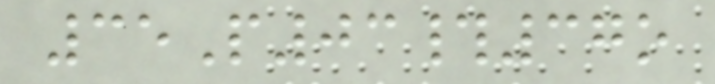35P03#37o
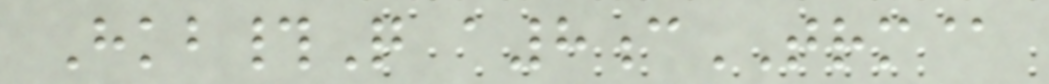Hkb#Q a8cTRM@
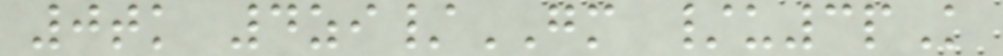0tk 4zi/GM /u3pK
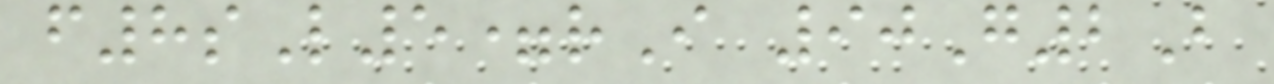f8sL5=rI 90G2B
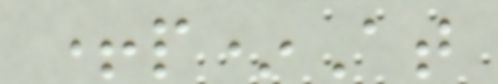+p*At
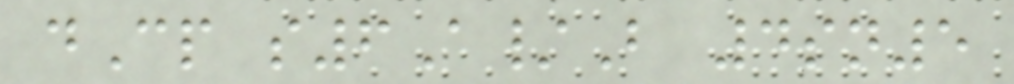dCp s6A/B 4sn5
